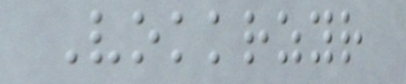Vokkrzyr
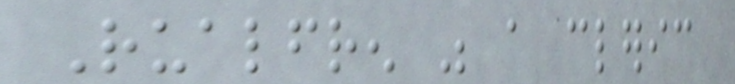Rualfren was a cleric
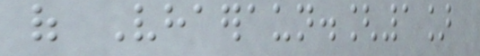of Vhaeraun.[1]
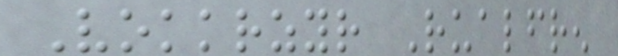Vokkrzyr Rualfren
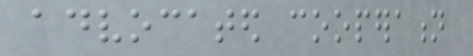advocated cooperation
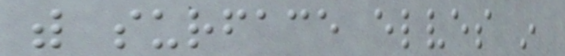with surface elves in
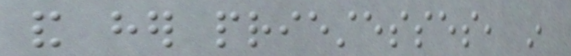and her priestesses, in
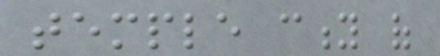temple city of
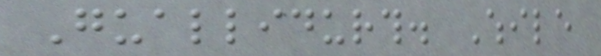Guallidurth. While
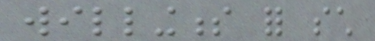willingness for such
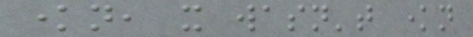known, it wasn't known
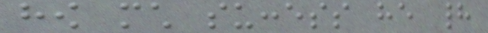how much success he had
